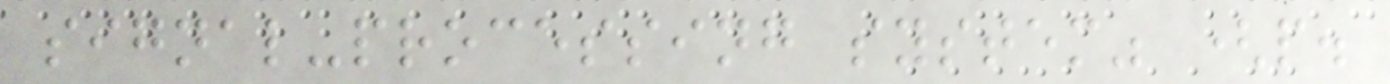signal-processing system" (p.
